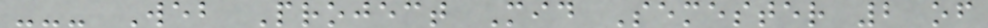--- Web Project Mid Semester 2 of
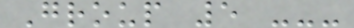Group 5 ---
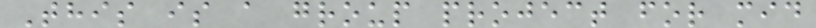This is a group project for mid
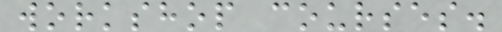workshop courses.
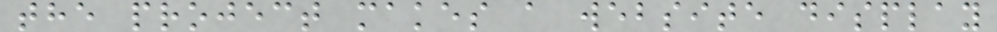the project makes a website display
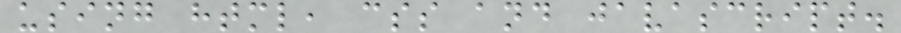using html, css and javascript.
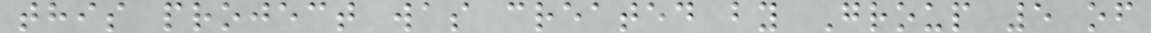this project was created by Group 5 of
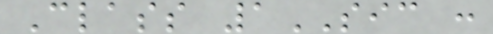Class 1SIC :
